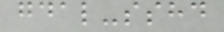gdal-sshd
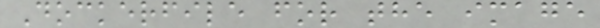Dockerfile for the image
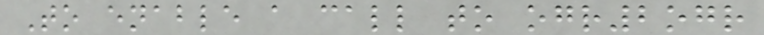To enable a call to ogr2ogr
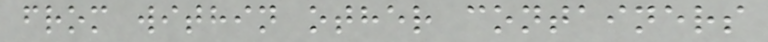from within other containers
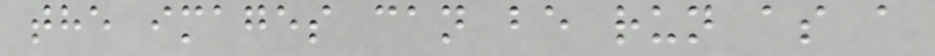the images can be run as a
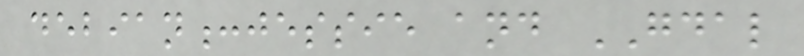debian:jessie and GDAL
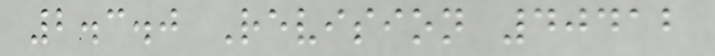2.3.0 Revision 40412
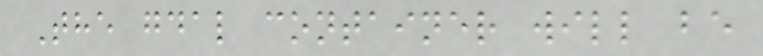The gdal container will be
